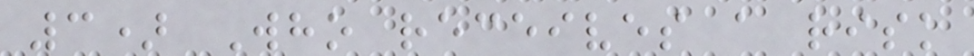3) Who receives a risk
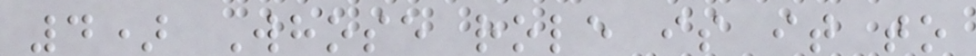4) Whose role is it to
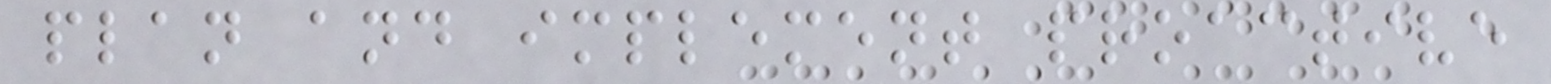plan and implement proactive
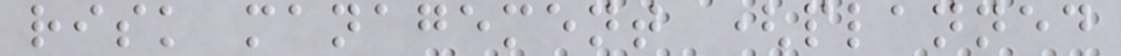risk management (planned
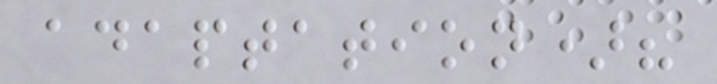adaptation)?
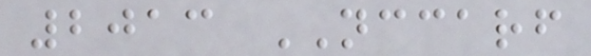2013 NCCARF
